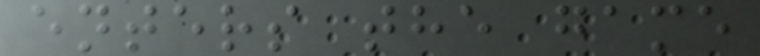enters the game
